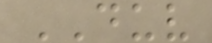DUV
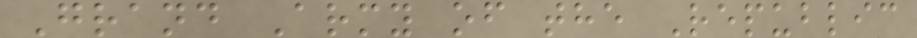Grand Army of the Republic
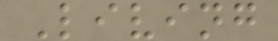Living
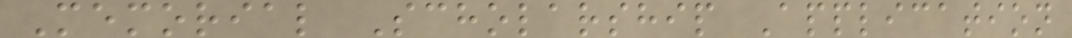Memorial Scholarship Application
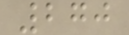270
